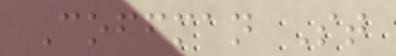Coffman St
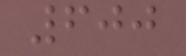600
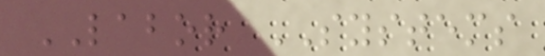LABOR SYSTEMS
